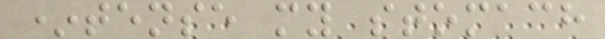*tense my stomach
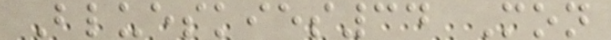Blueskies34 Mon
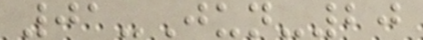01-Jun-20
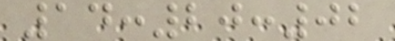14:20:02
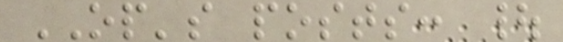OP's posts: |
